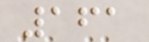161
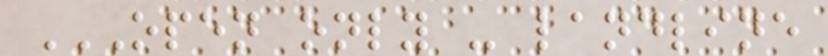OPEN ONLY - LANDLINE
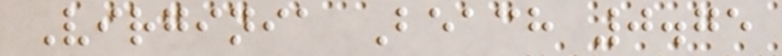Virginia Beach 0.75
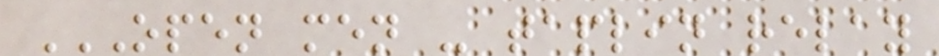OPEN MEN - TAPLIN RELAY
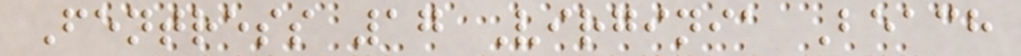Fentress 17 Virginia Beach
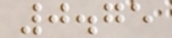0.75
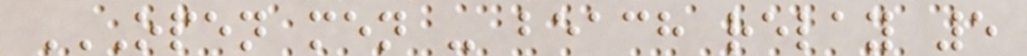OPEN MEN - BEACH RELAY 5
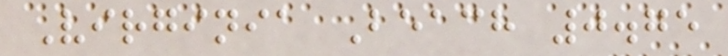Virginia Beach 0.75
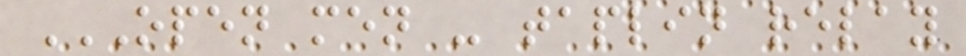OPEN MEN - TAPLIN RELAY
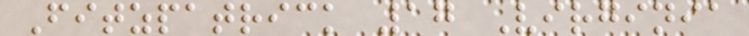Fitzpatrick 17 Virginia
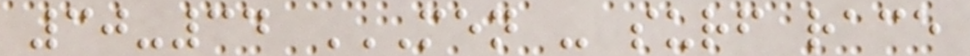30-34 MEN - SURF RACE
